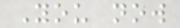You now
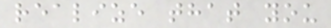realize that you
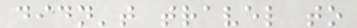didn't travel to
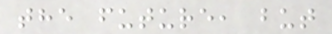the future, but
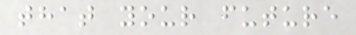that your future
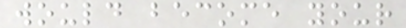would become your
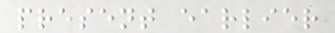present earlier
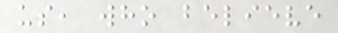us, who believe
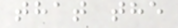that the
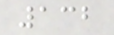132
